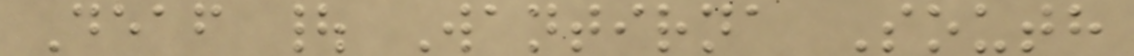Deaf | Wantirna South
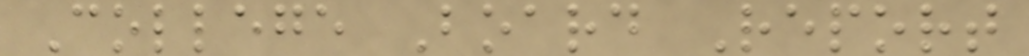College Board Report
